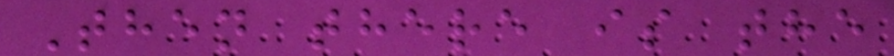Then there is the
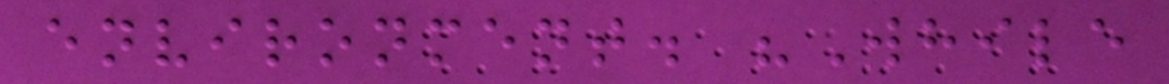environment. "While
